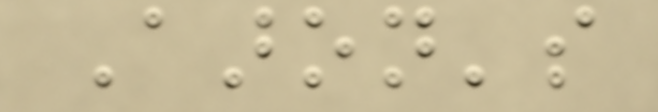Aaron's
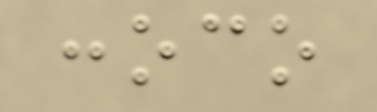conoco
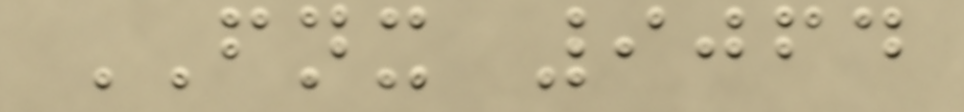FNX 9064
